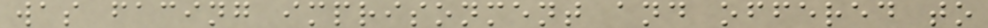was facing imprisonment and offered to
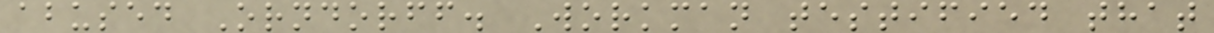abused Orndorff. Workman testified that
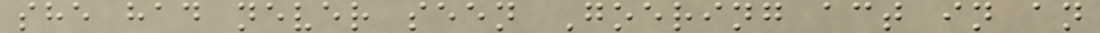she had never seen Goering act in an
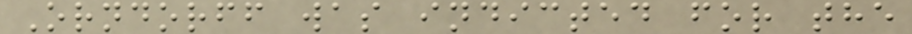Orndorff was indicted for the
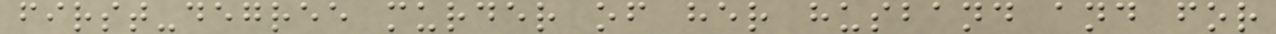first-degree murder of her husband and for
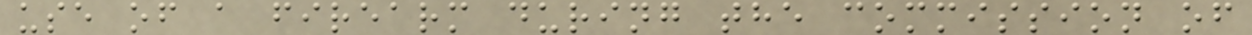use of a firearm during the commission of
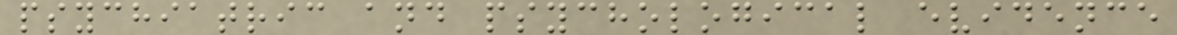psychiatric and psychological evidence
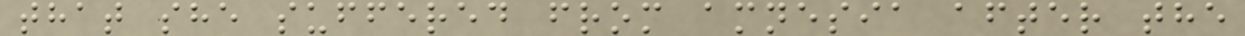that she suffered from amnesia after the
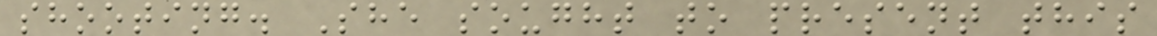shooting. She sought to present this
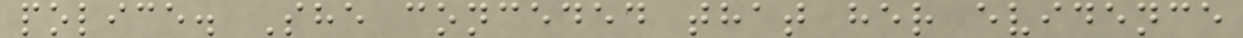police. She conceded that her evidence
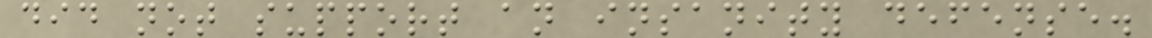did not support an insanity defense.
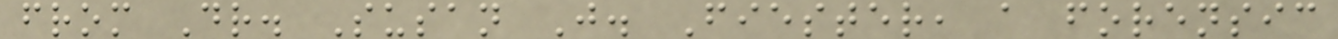from Dr. Susan J. Fiester, a forensic
